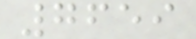7659
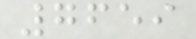7659
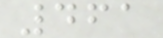461
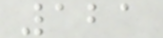121
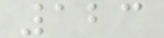123
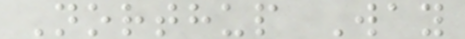Northup Way
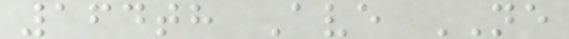164th Ave NE
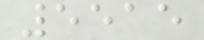5515
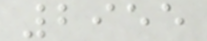2955
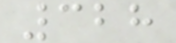328
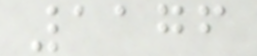1176
